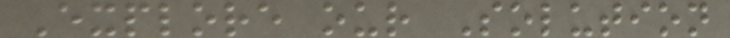Explore our Solution
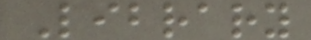Library
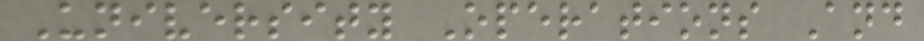University Operations And
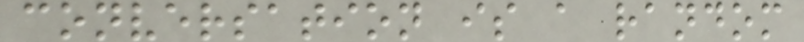conversation is a random
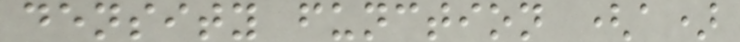density function (a)
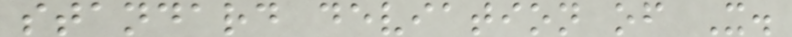standard deviation of X.
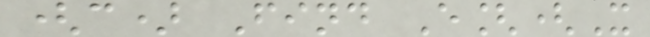(c) Find E[(X
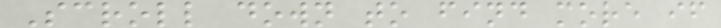Scroll down to find more if
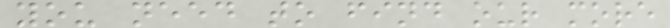you need to find our more
